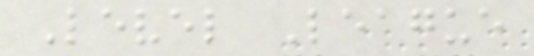Level League
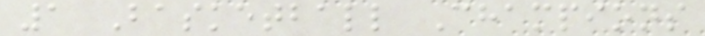1 Basketball Champions
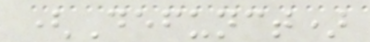(Defunct)
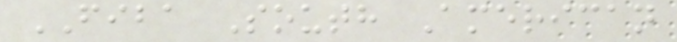FIBA South American
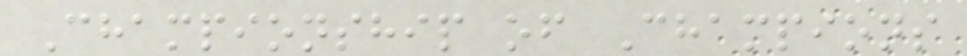Championship of Champions
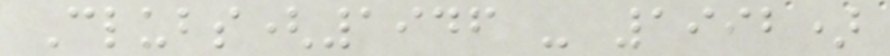Clubs(1946 - 1992)
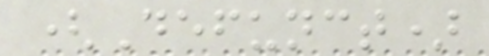(Defunct)
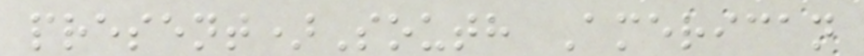present)South American
